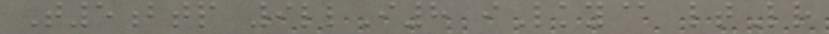T5btp 9llI8 iLky@ ltLr
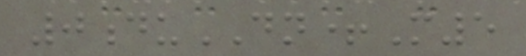0duDN+M5
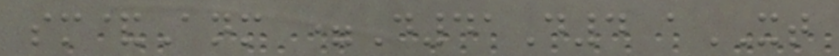sm&Anm =D41D4 aXT
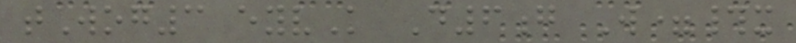tWog3 eyvK D6g W=#x
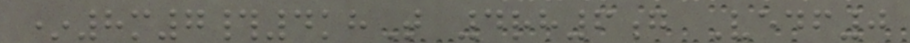*8m7#4khT 4rh6g Vedf0
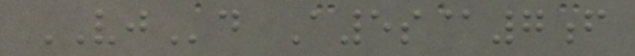VJd A5s@7f
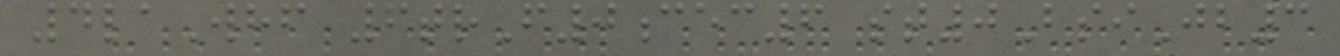4laWhf 6trF0cec6 st0BsiJb3
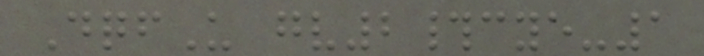DqfU gv2#cye-1
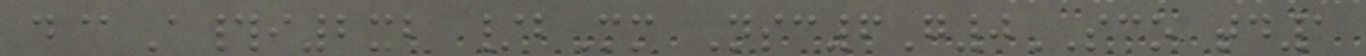d@A#i2xb /bMm Nsc6G0SCO td1
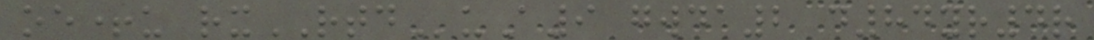oe+u rxRTDuA9 gwda2 d84yr4r
